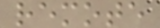remote
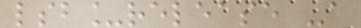lsb_release -a
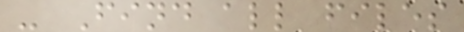- Find all files
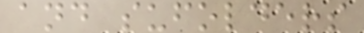and sufolders
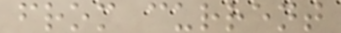from current
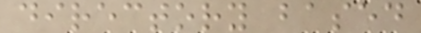directory based
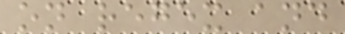on regex and
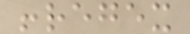!regex
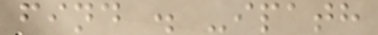find . -ipath
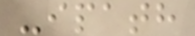-ipath
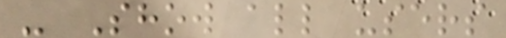- Show all users
